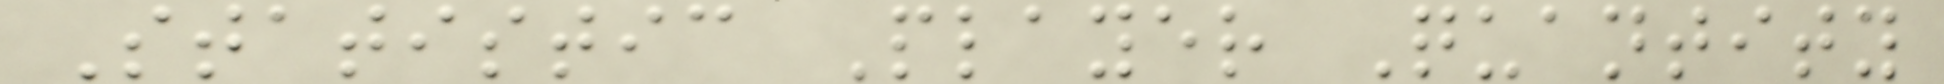Statistic Player Quantity
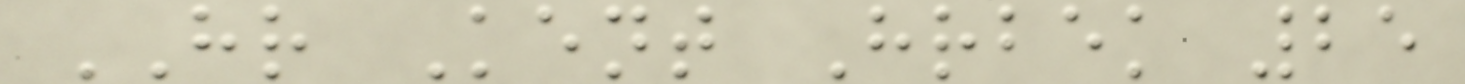HR Kent Hrbek 25
